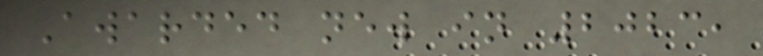Awarded new in 2023,
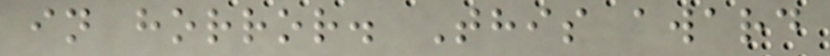in horror. This award
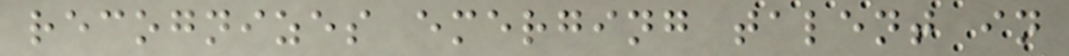recognizes emerging talent in
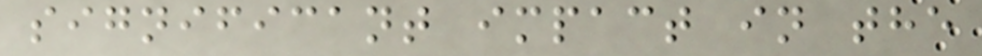significant impact in the
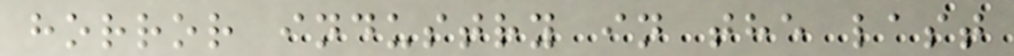horror industry in the last
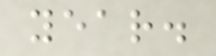year.
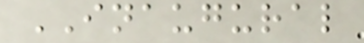INAUGURAL
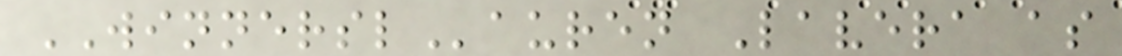WINNERSLauren Lavera as
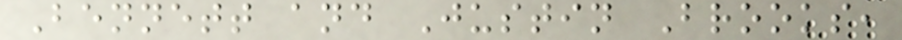Bennett and Justin Brooks,
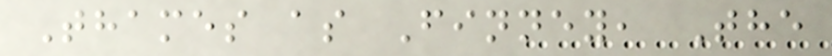Thames as Finney, The
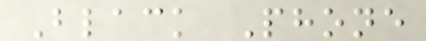Black Phone
